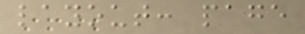layout: page
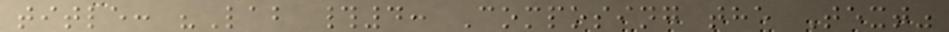title: "Lab #4: Composing the Text"
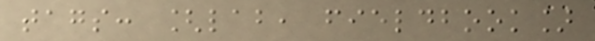tags: [lab, fieldbook]
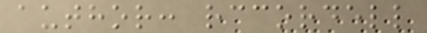author: rccordell
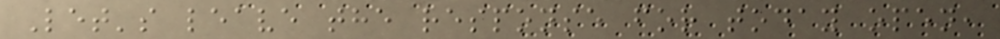Let's leave the response for today open,
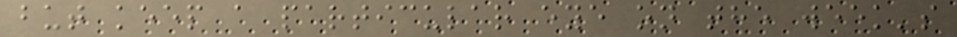but keep a particular eye on the week's
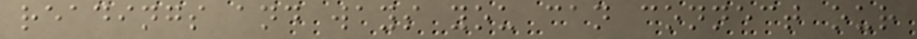readings and ways you can connect our
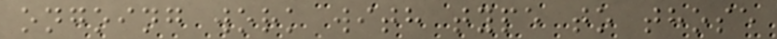ongoing work with type to those
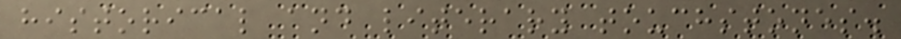historical and literary touchstones.
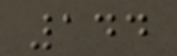144
